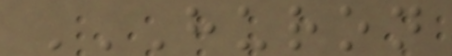HURON
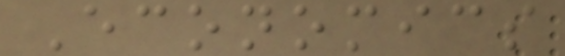Economics
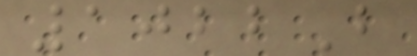1022B
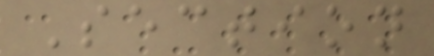Section
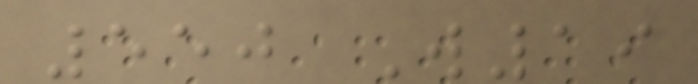550 W19
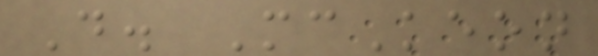D. McKeon
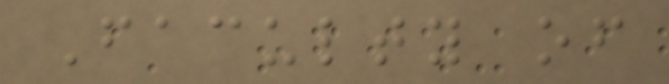Faculty of
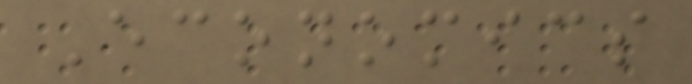Economics
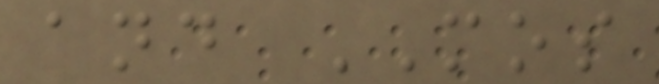and MOS
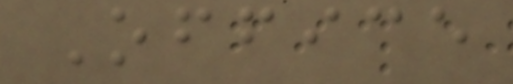Office
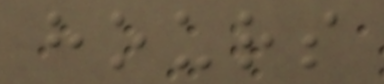hours
